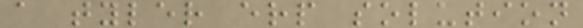a tyler erp solution
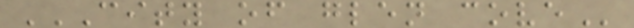CITY OF GLEN COVE
